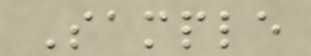Sample
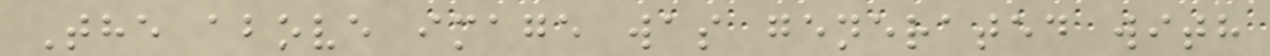The above image was generated with
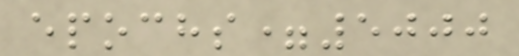epochs=5000
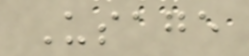Usage
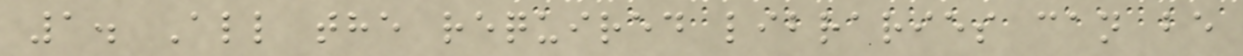1. All the required libraries can be
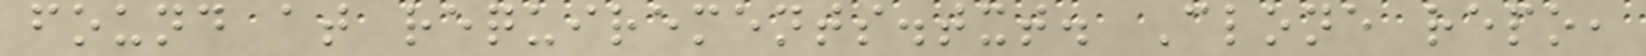found at requirements.txt. Clone repo,
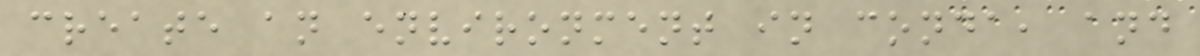create an environment in conda, and
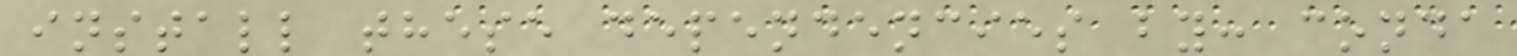install these dependencies by: conda
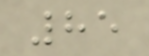85
